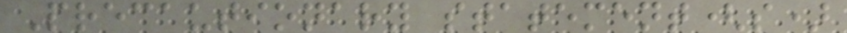Precautionary statement(s)
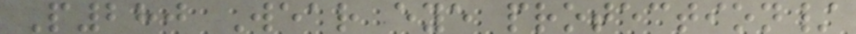P280 Wear eye protection/
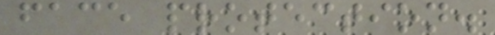face protection.
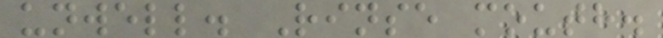unwell. Rinse mouth.
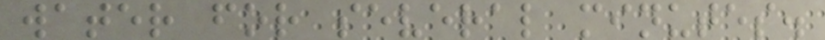water for several minutes.
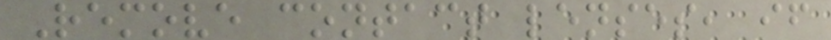Remove contact lenses, if
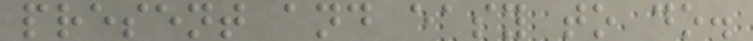present and easy to do.
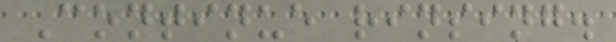Continue rinsing.
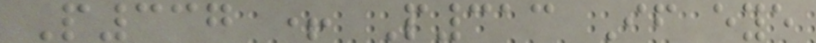P337 + P313 If eye
